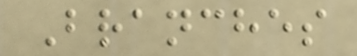Branches
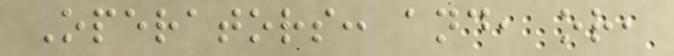Operators: and, or,
